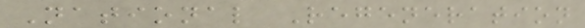National Regeneration
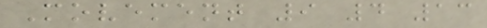Movement 9 4 13
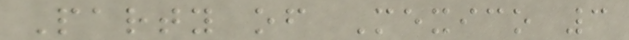Party of Mexico 3
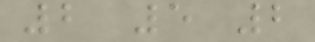2 5 2
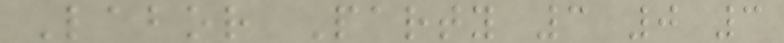Labor Party 3 0 3
